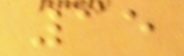15
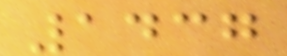1437
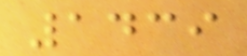1439
